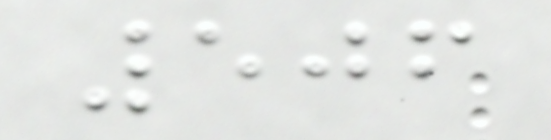506
